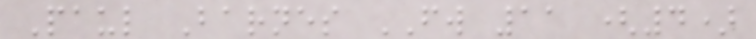Paul Barnes FW 11 (4)
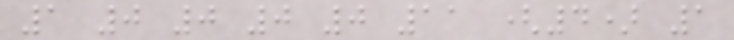1 0 0 0 0 11 (4) 1
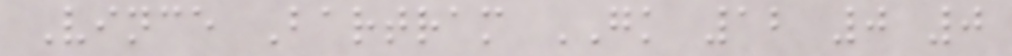Vince Bartram GK 12 0 0
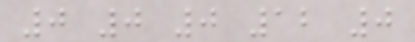0 0 0 12 0
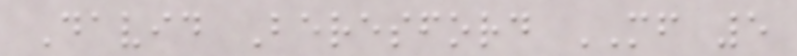David Beresford MF 5
